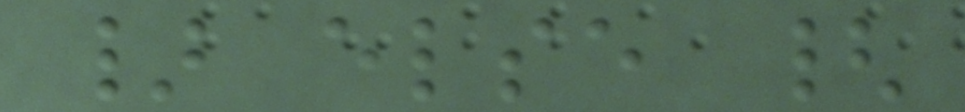} else {
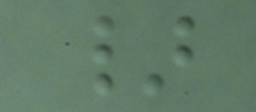}
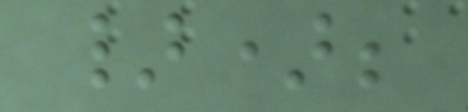});
